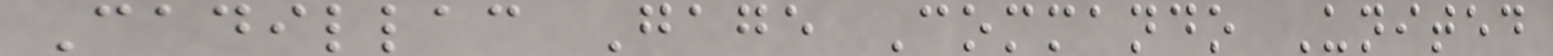Cadillac Gage Commando United
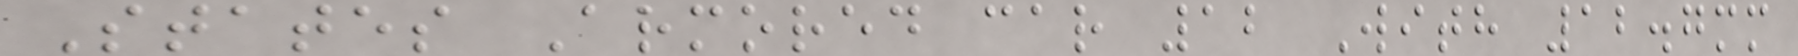States Armored car 12 With 12.7mm
